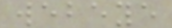webeye
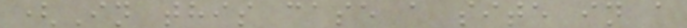(In this case a site in a
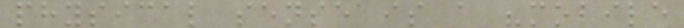physical sense is a "mobile
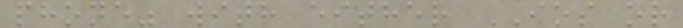phone" with either IOS or
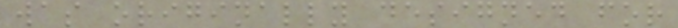was originally designed for
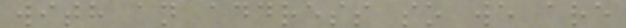with an address so we are
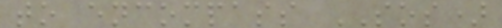to encompass SOS)
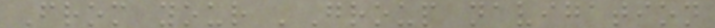From your 'Group navigation
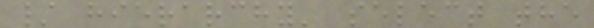/ hierarchy' select the
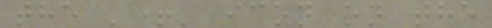the '+' icon on the
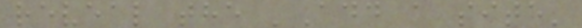reveal the 'Add a site'
